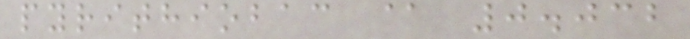pyrithiobac @ 0.032
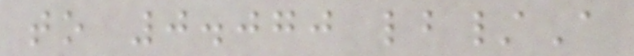to 0.070 lb/A
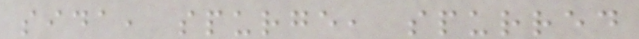sida, spurge, spurred
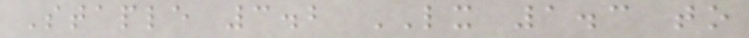Staple 3.2 LX 1.3 to
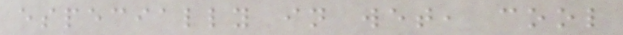especially in wet, cool
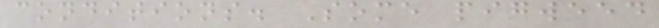conditions. Some pigweed
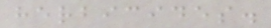herbicides.
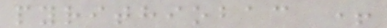pyrithiobac +
